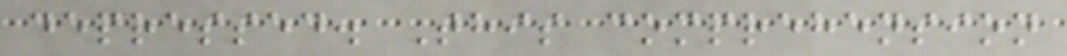depressed. This comprehension
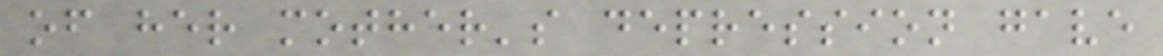of her mother's depression gave
